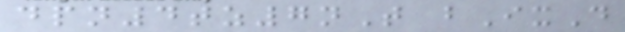dpn4tz7nT bIxD
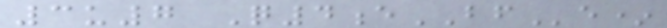3u7 Q4eBFe*
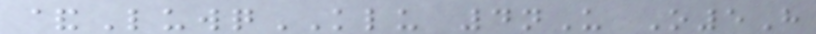&LuwqKLU 4nU O5H
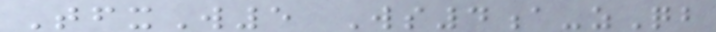TfxW5 Ws4a-zQb
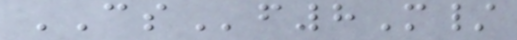CSf8M/
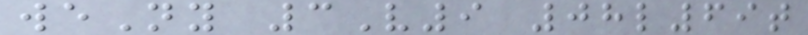weNy 3V9 08l69t
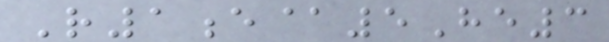R1e@5He3
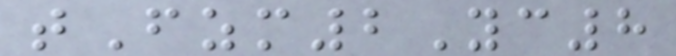tFzm2Yc8
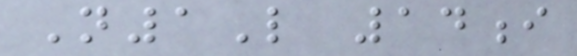N1L 14i
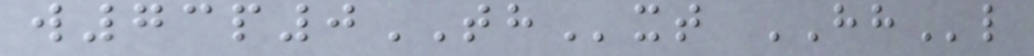w73p0THxt HHl
